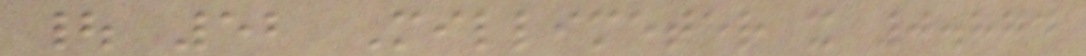| 52 Millimeter x 0.874
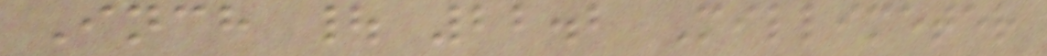Inch | 22.2 Millimeter
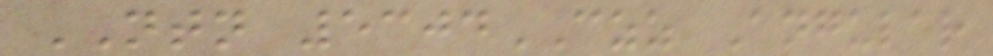NTN 5304CZZ Angular
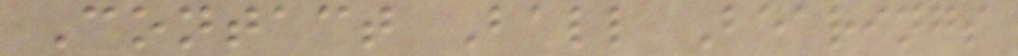Contact Ball Bearings
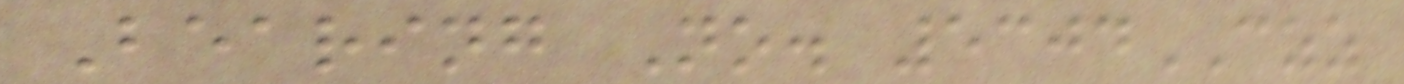Bearing No. 5304CZZ
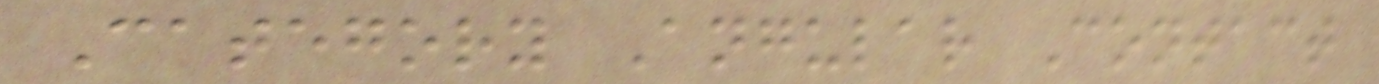Category Angular Contact
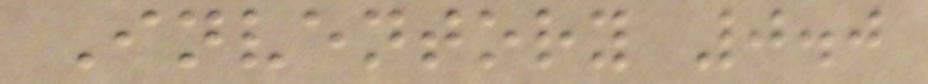Inventory 0.0
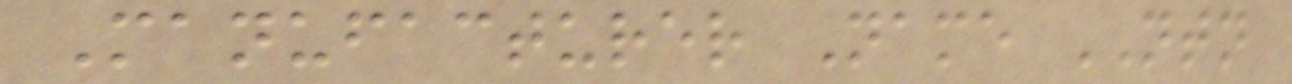Manufacturer Name NTN
